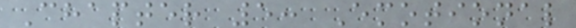Chapter 5: Emotional
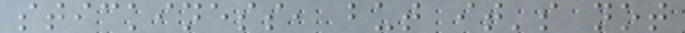stickiness, but it's not
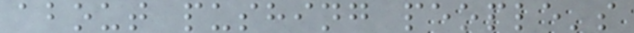about pushing people's
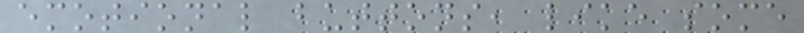emotional buttons, like some
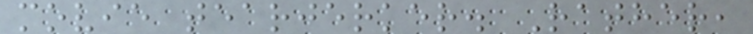movie tearjerker. Rather,
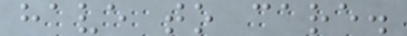have to care.
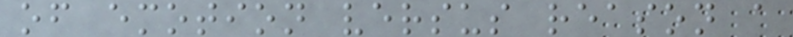of emotion versus reason a
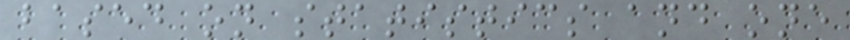based on statistics and one
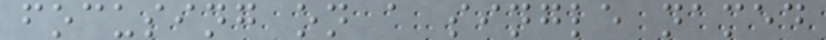focusing on a single named
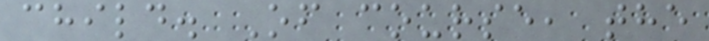child. Of course, the
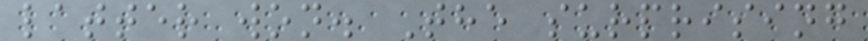latter won. The surprising
